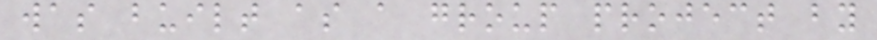was built as a group project by
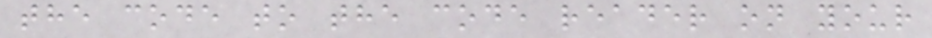the code to the code reader on your
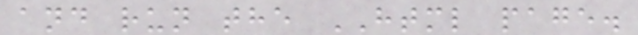and run the HTML page.
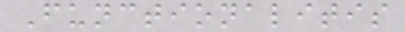Functionalitis
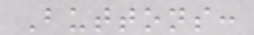Buttons:
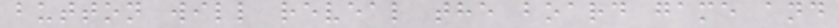button will reveal the board game and
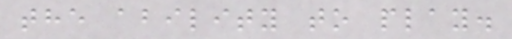the ability to play.
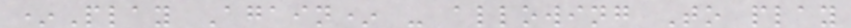*Play Again* - allowing To play
